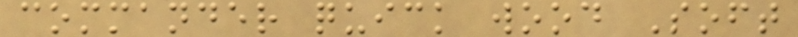commander quick wood Soft
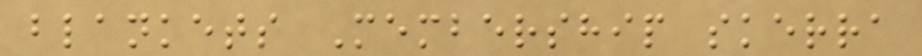blankets Membership skerra
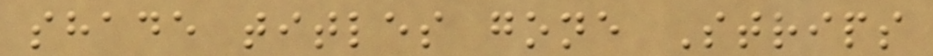shade titles gone Strips
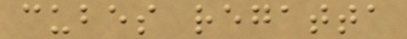cubes regatta
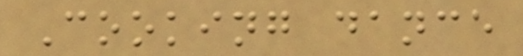Cooking dance
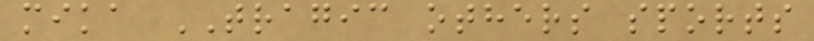mika TRAGIC others sports
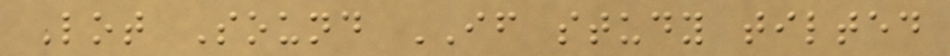Lot Sound IF study tilted
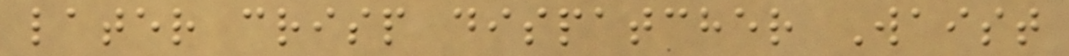later crisp dispatcher Waist
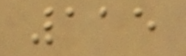115
